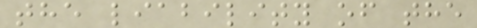the liability of the
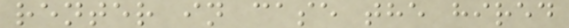renter in case the hired
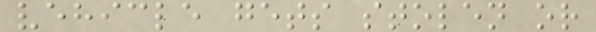vehicle gets stolen or
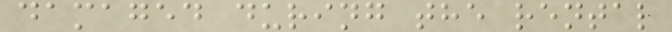damaged during the rental
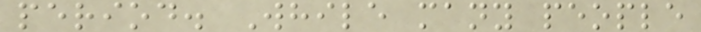period. While many people
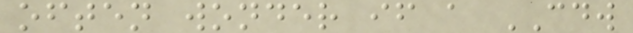often wonder if a CDW
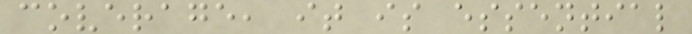coverage, it is essential
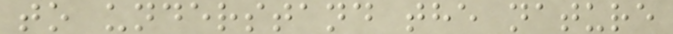to understand the nature
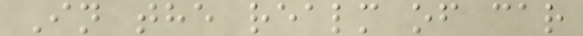In the realm of car
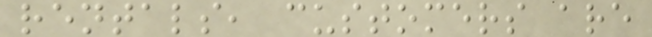rentals, customers are
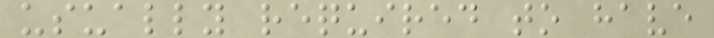usually required to have
